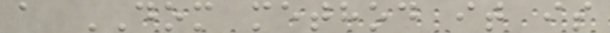a DOM method it is
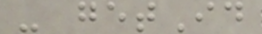- getId
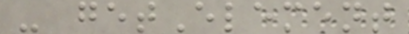- getElement
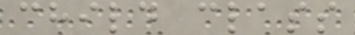child class
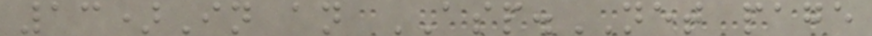13)In an ASP.NET page
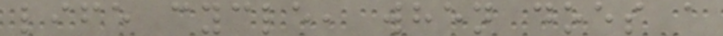life cycle, when does a
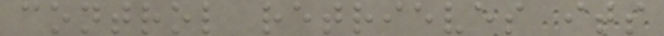control retrieves its
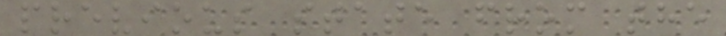previous state from the
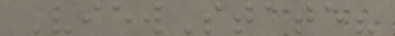ViewState?
